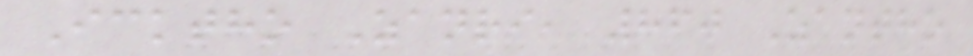Icktho Zanri, 860 Zantho
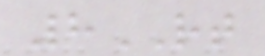8RT
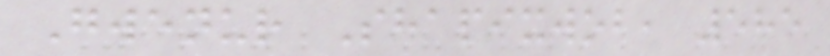Gwenur Shapixwob, 585
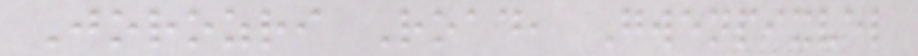Jorozri Road, Gwenpixvel
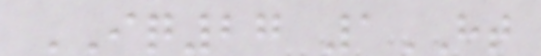IQ27 1HT
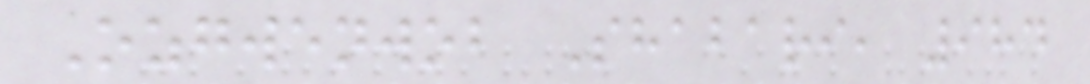Ozgwenwob Shabari, 984
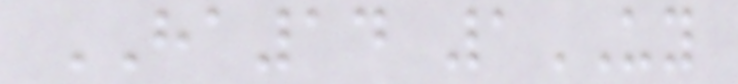HA14 1UY
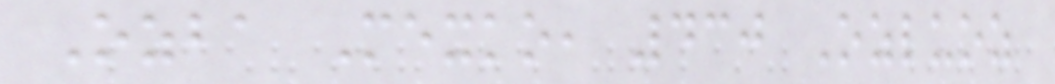Ozba Mexko, 430 Ozluoz
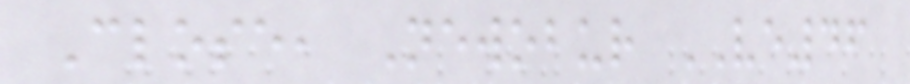Close, Newobur VE46
